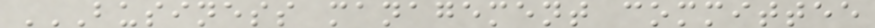BUSINESS MANAGEMENT COMMITTEE
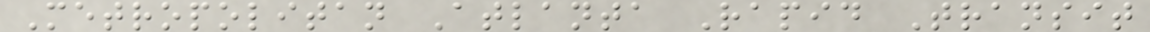Metropolitan Atlanta Rapid Transit
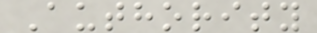Authority
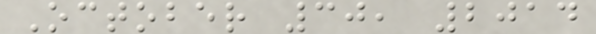October 30, 2014
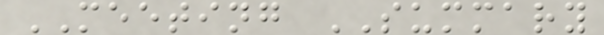MEETING SUMMARY
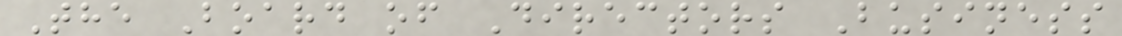The Board of Directors Business
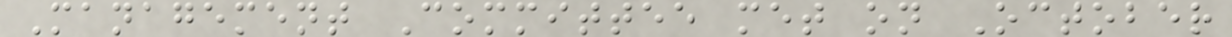Management Committee met on October
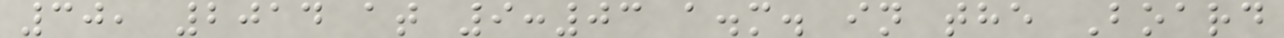30, 2014 at 9:03 a.m. in the Board
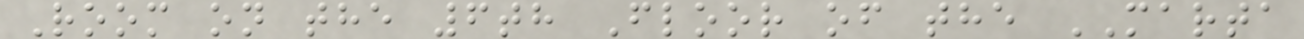Room on the 6th Floor of the MARTA
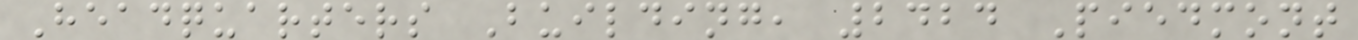Headquarters Building, 2424 Piedmont
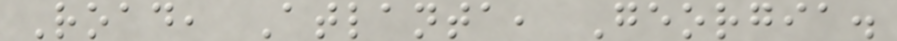Road, Atlanta, Georgia.
